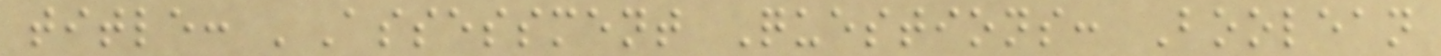title: 'Assessment Questions: Boolean
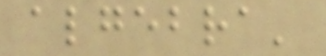algebra'
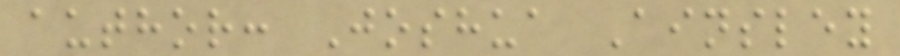author: Joshua Ainsley
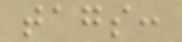tags:
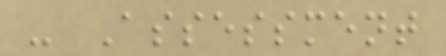- Assessment
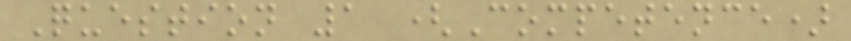Question 1 (Competence)
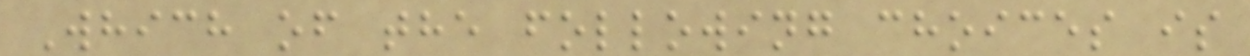Which of the following choices is
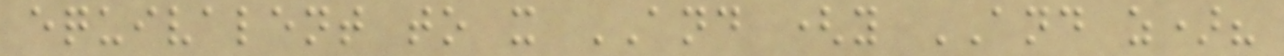equivalent to x AND (y AND z)?
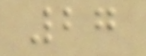27
